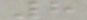8
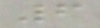6
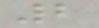2
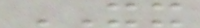XX
